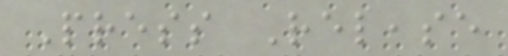Press Release
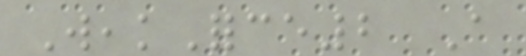WeakForce2 A
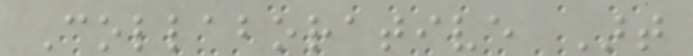Collaborative Art
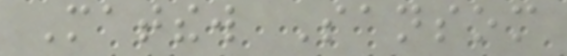Matthew Sansom
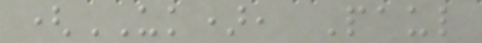(UK), Paul
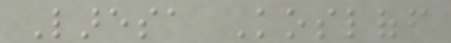Laresa Kosloff
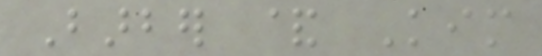Barber & Kim
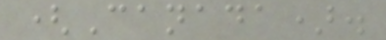(Canada).
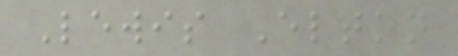Lewis Elton
